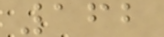162
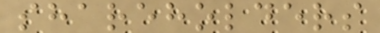shareholders
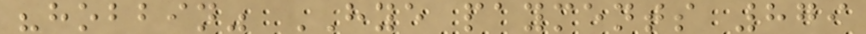"hobbin" HYE payments 879
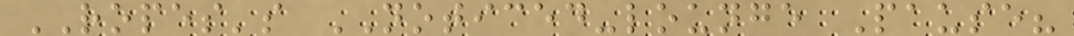ROPES's NOTICED-lounge Pause?
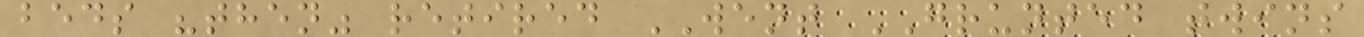beds "then" retired WENT GRUNTED twins
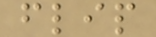flip
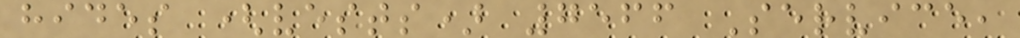hides (vests) 7566 Service,
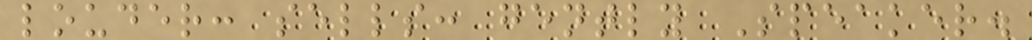louder: sells: gently Speaker.
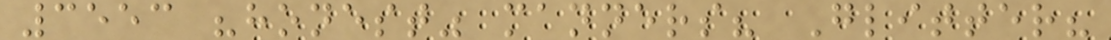3553 "honest" manners? Glitter?
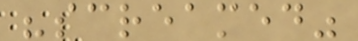"screamed"
